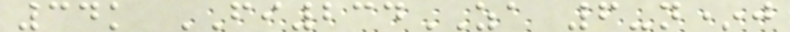34k FI234ZA 6-n*j
